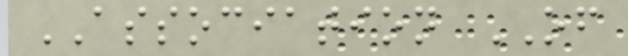ASSOCIATION OF
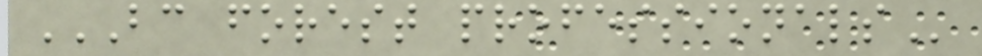BC FOREST PROFESSIONALS
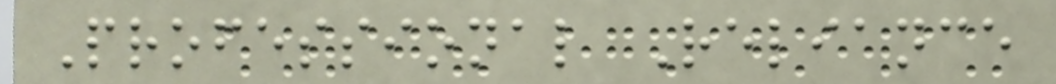Professional Reliance
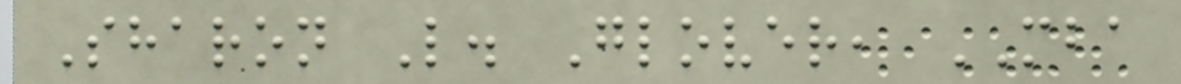Sharon L. Glover, MBA
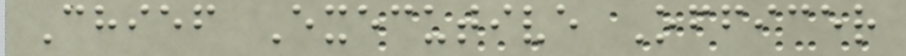Chief Executive Officer
